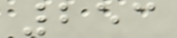253
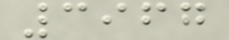3967
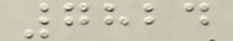7824
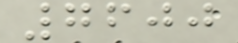7600
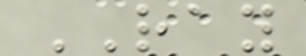RAY
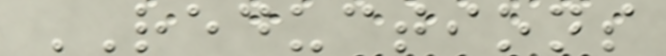REDUCTIONS
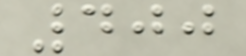400
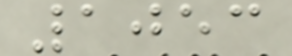1053
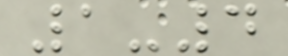1-4
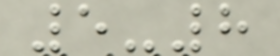5-8
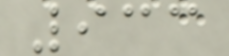933
